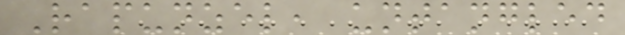Rapunzel, untangled
